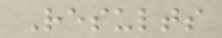Results
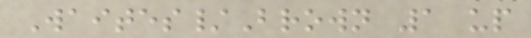Waites/Brown 1 up
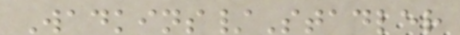Wadkins/Stadler
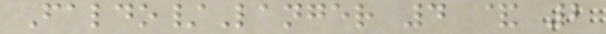Faldo/Langer 4 & 2
